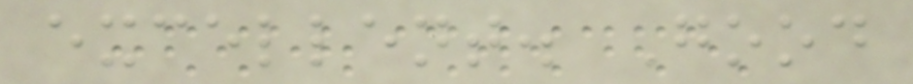excellent. Good
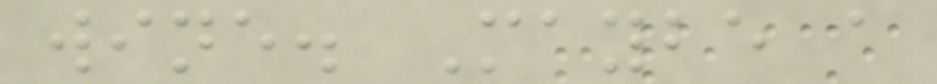wine. Maybe a
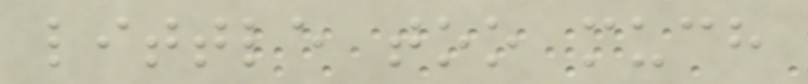little too much
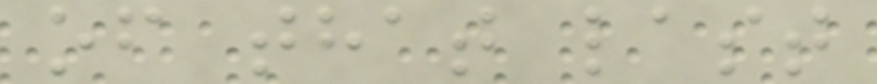of that last
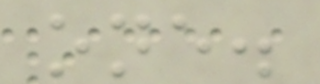one.
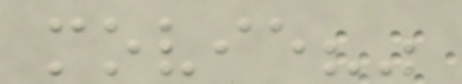movie?"
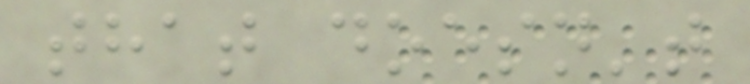that doesn't
